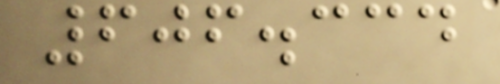606.334
